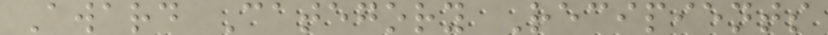Award Category Recipients
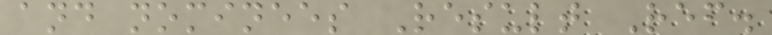and nominees Result Ref.
